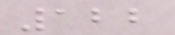122
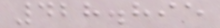428.895
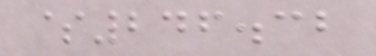$246.32
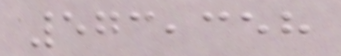573,358
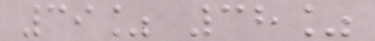39% 38%
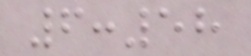6:58
